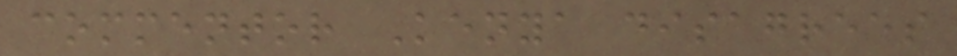commentor Kenya disagrees
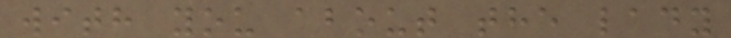with you about the lady
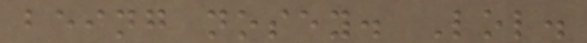being nosey. Lol.
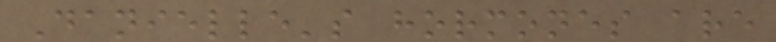Danielle's hormones are
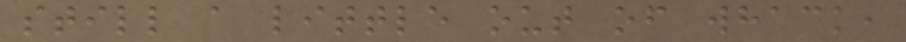still a little out of whack,
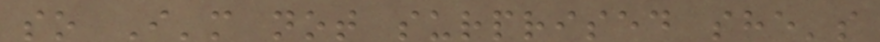so I'm not surprised she's
